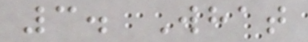3. What
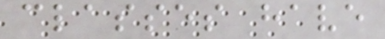classes have
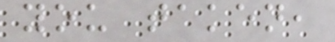you taken,
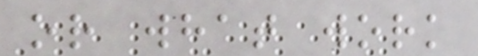or what work
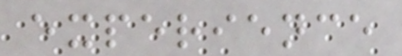experience
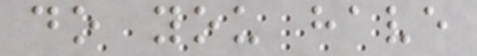do you have
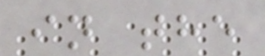in the
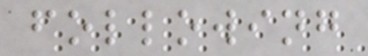following
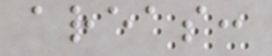areas:
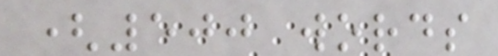(500 words
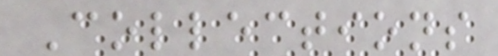Collections
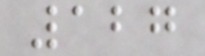127
